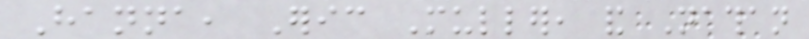Hanna, Eric Muller, and Nathan
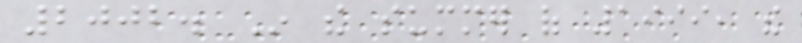2002. In the summer of 1999, the
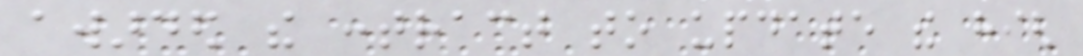awarded the contract to update the high
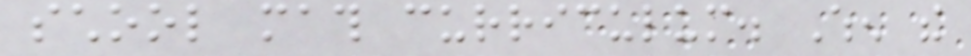school math curriculum. When the
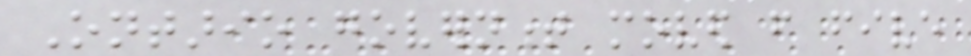Ontario government moved from five
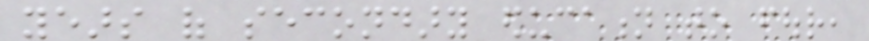years of secondary education to four,
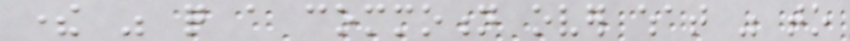there was quite a commotion over what was to
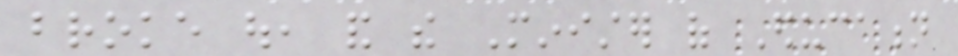broke out, and the Minister of Education
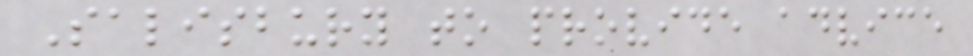Salisbury to provide advice
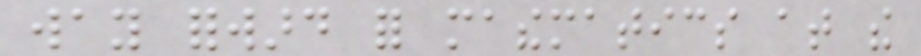way forward for mathematics at the
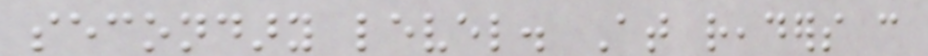secondary level. At readers can
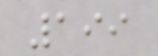199
